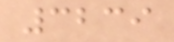3239
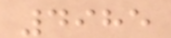4985
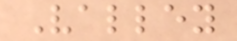Valley
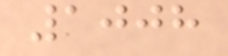1008
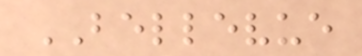BELLEVUE
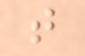t
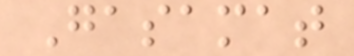Gasamat
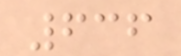636
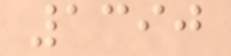1390
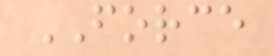FORCE
